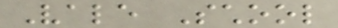Vale School
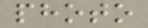photo
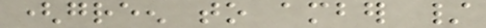(green to amber /
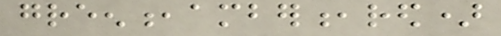green,amber,red)
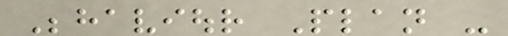Behaviour Plan -
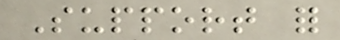Support for
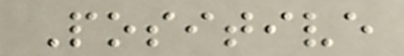Positive
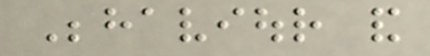Behaviour and
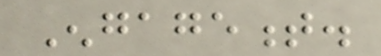Engagement.
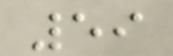59
